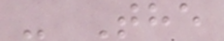- The
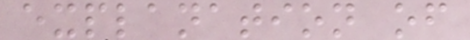explanation of
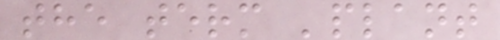the term 'plant
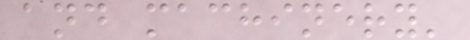and machinery'
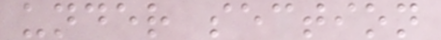under section
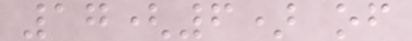17(6) of
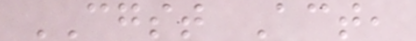CGST Act,
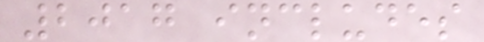2017 includes
